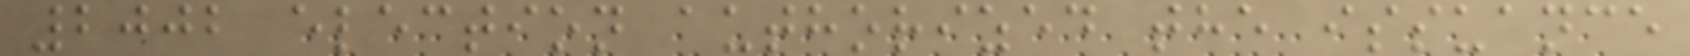2002 election authorized the issuance
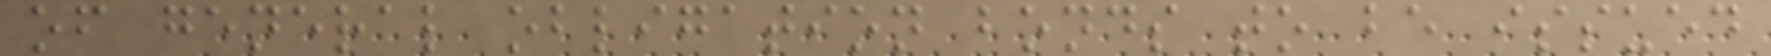of general obligation bonds to be issued
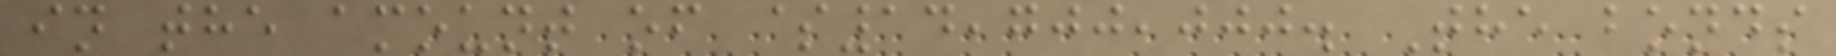in the amount of $14,700,000. The bonds
